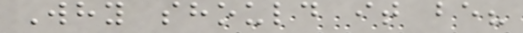Why should it be?
